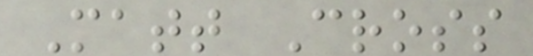Matt Cross
